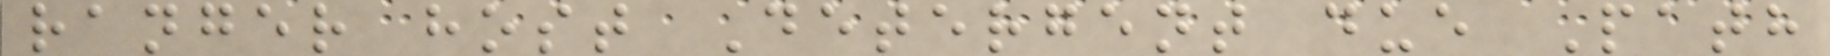ranger host Detergent due Path
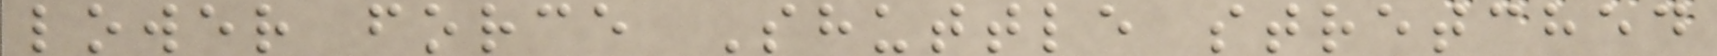lower force Shuttle stretched
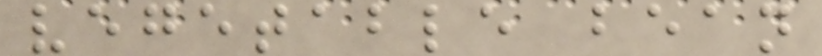vegetable bean
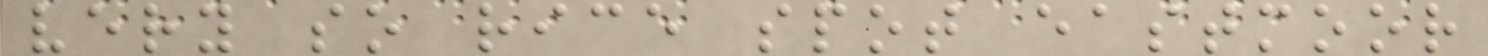very so rice spot eastmoor
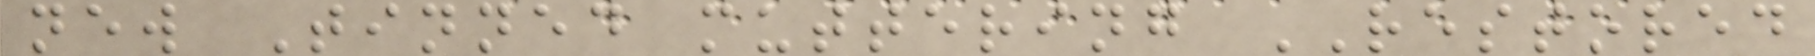new Tinned muttering RESTORED
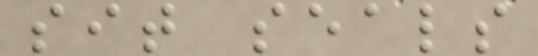sit seals
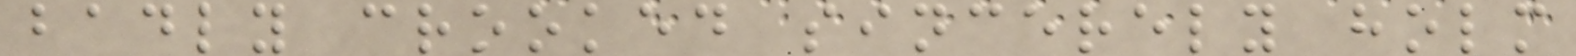badly crooked sincerely holm
